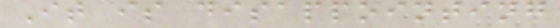It is disappointing
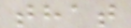that
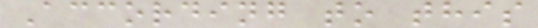According to this
